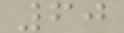60
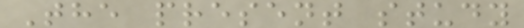The present study
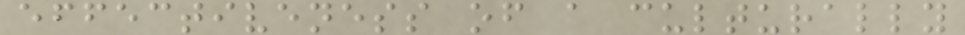effectiveness of a culturally
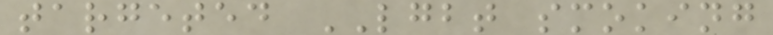targeted LGBT smoking
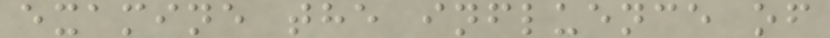examine the influence of
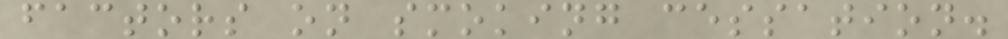factors on smoking cessation.
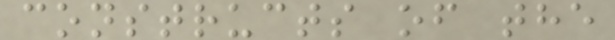constructs of the
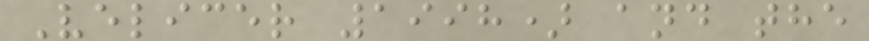Velicer 1998) and the
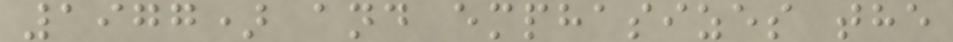1977) and emphasizes the
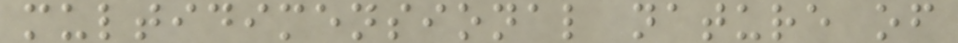multidimensional nature of
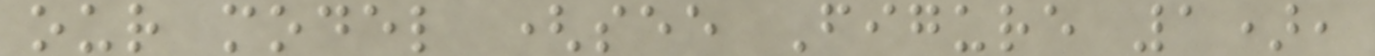our model (see Figure 1),
